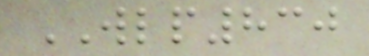WLP830
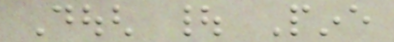Dough | Pine
